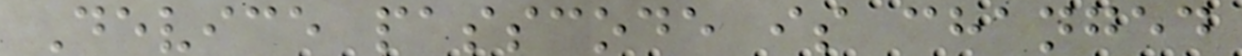Device passcode is changed
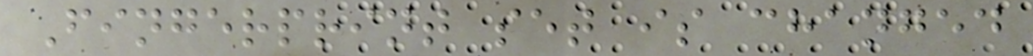Fingerprint set is changed
